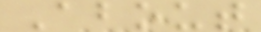About
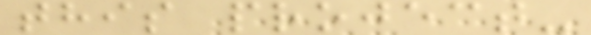this project-
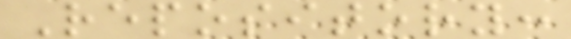Repository:
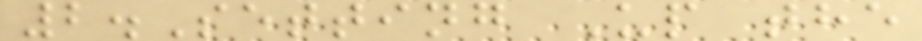2.Setting Up the
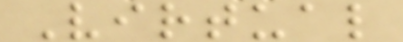Virtual
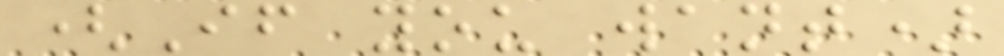(If you want)
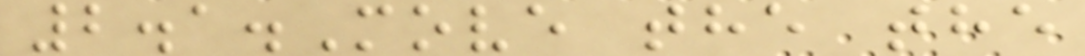2.1.Move the the
